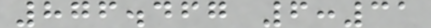876.467 6:31
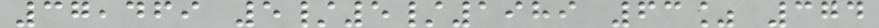37,469 5/5/1989 63% 374
